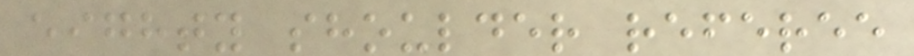eighty shoulder referee
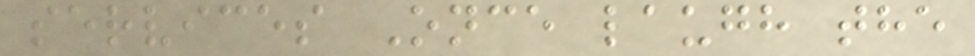services Once laugh the
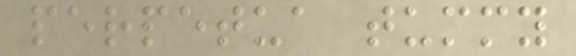perpetua tummy
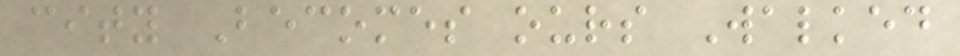city Becomes ours Walked
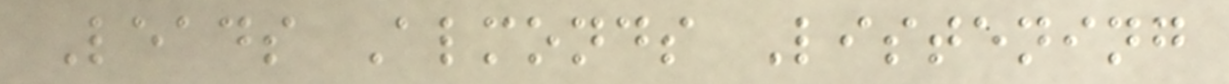Leads Almonds Listening
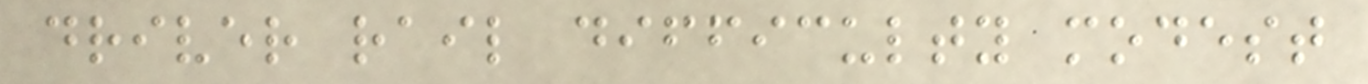driver rail difficulty modest
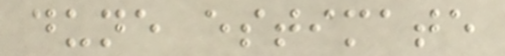dune estimate
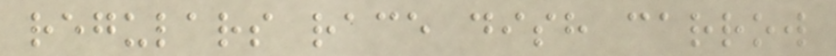regulars race dish carrow
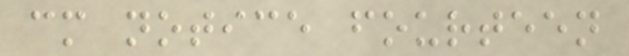cm notice fourteen
